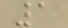1
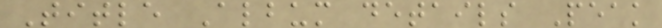Title Album details Peak
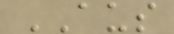AUS
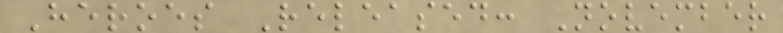Heroes Released: November
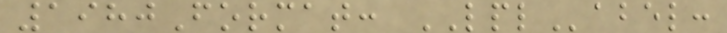1980Format: LPLabel:
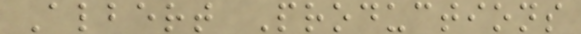Albert Productions
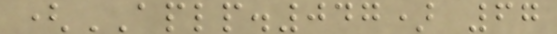(APLP.047) 67
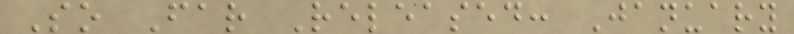So Far Released: January
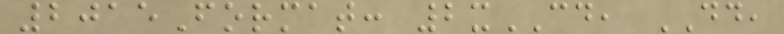2015Format: 2xCD, DD,
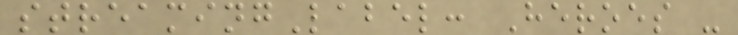streamingLabel: Heroes -
